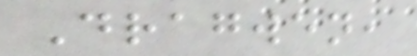Dragwen,
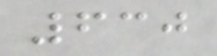630
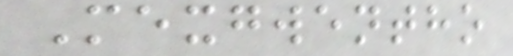Mexgwentho
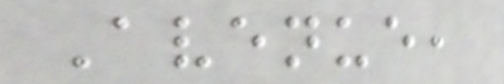Avenue,
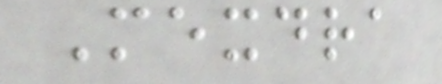Mexdra
